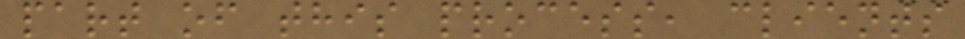part of this process, clients
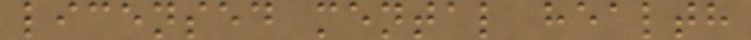licensed mental health
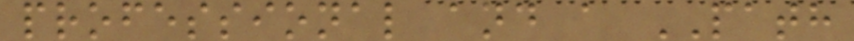professional and a PATH
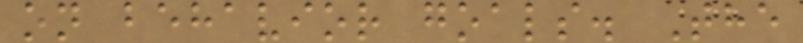on behavior goals. The
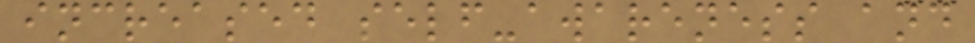increased self-awareness and
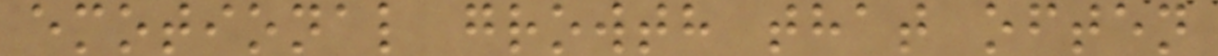emotional growth that often
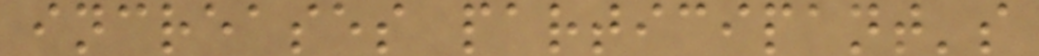increases participant's
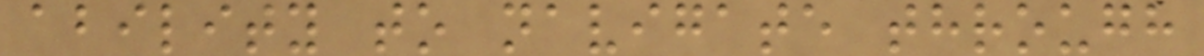ability to navigate through
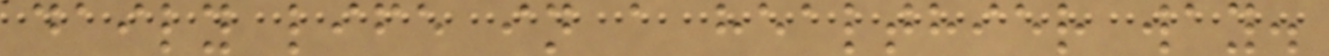daily life in a healthier way.
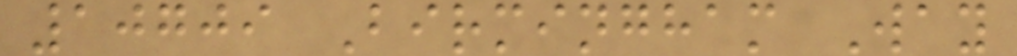10709 Birmingham Way
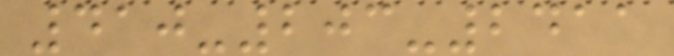410-203-2411
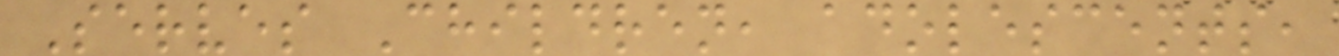Serves Children, adolescents,
